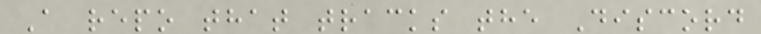A repo that tracks the Discord
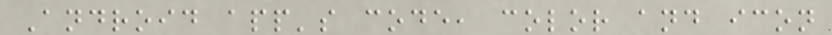Android app's code, color and icon
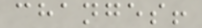changes!
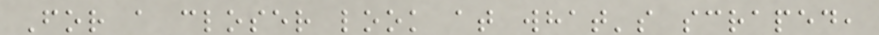For a closer look at what's scraped,
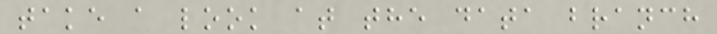take a look at the data branch
